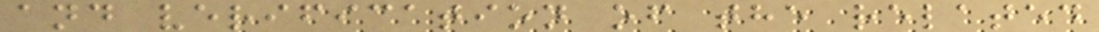and verification of the related
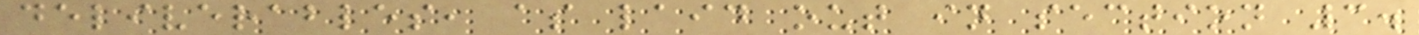deliverables, as laid out in section 3.
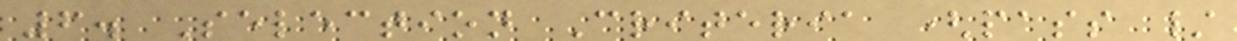6. Selection Criteria (pass /
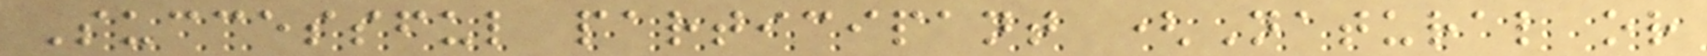Successful participant (Natural or
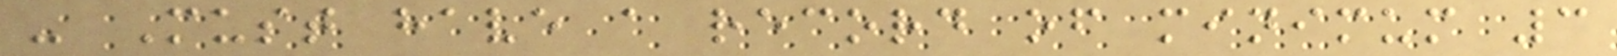- Must have a record of minimum 3
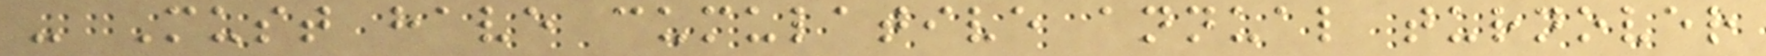- Must have cumulative annual turnover
